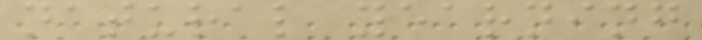natural yearning
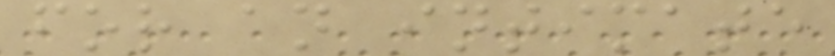for an intimate
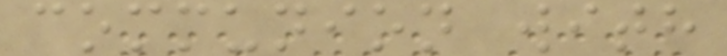communion with
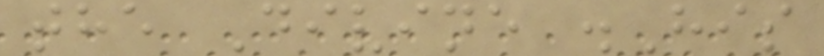the Divine .His
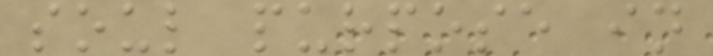soul purpose in
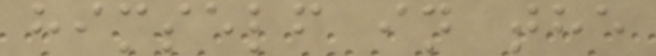himself in the
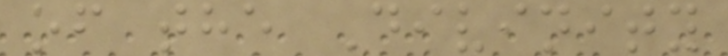of the Divinity
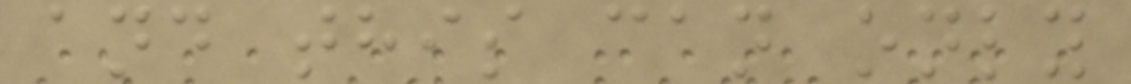and this can only
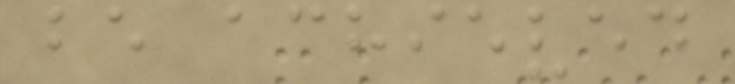be achieved
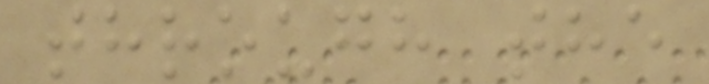through the
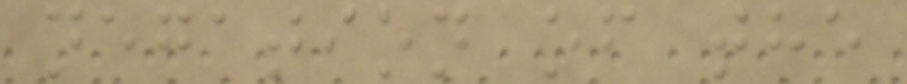negation of the
